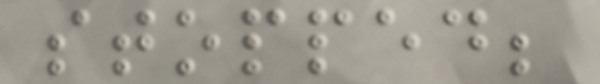stopped;
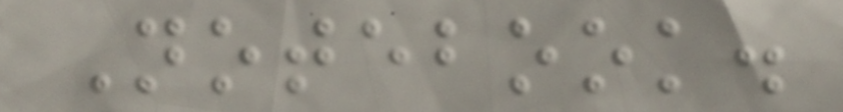Notebook.
